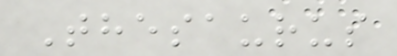Thesaurus
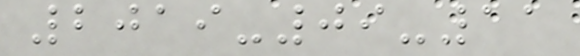2019-09-11
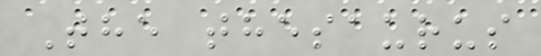The thesaurus
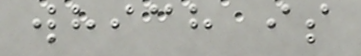which is
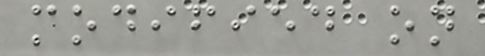modified on
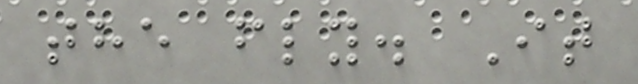the fly. It
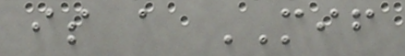is a MIF
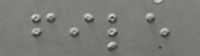file
